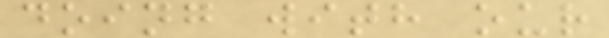doing with our
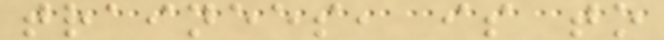trainees, is to
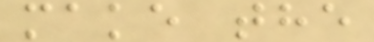make the
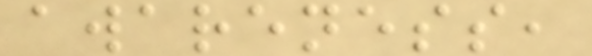awareness,
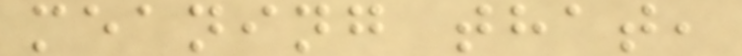meaning that,
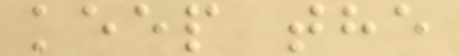keep the
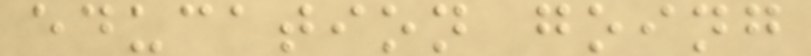education going
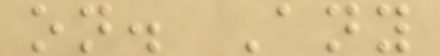on. Any
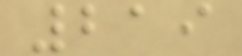219
